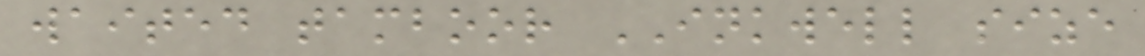waited tamboor INKWELL size
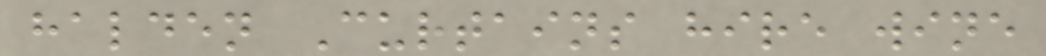halden Curtains hire wine
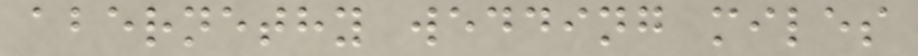abernethy wedding miles
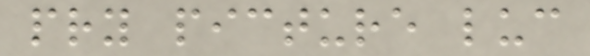pry picture luc
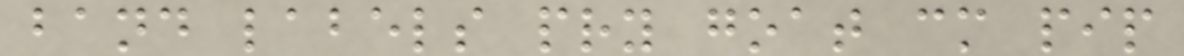band labels pry goat cm pip
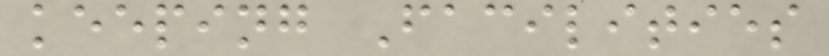keeping Facilities
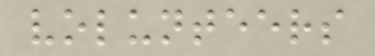volunteers
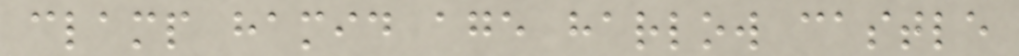clamp hamid age harlow castle
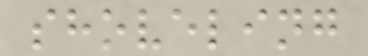shoveling
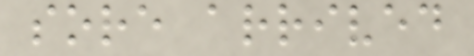sore arrived
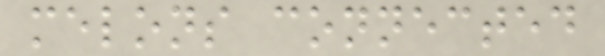melons connected
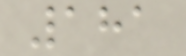181
